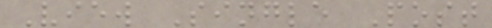View Single Post
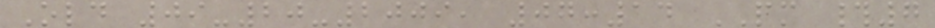Old 09-20-2009, 07:14 PM #7
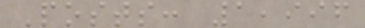Posts: 1,996
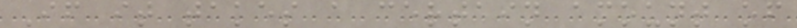If it takes a certain amount of
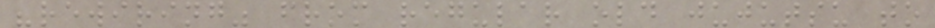"rewiring" from regular old jujutsu to
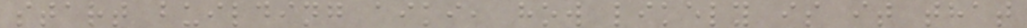start building aiki, how likely is it that
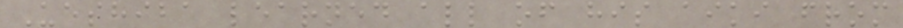Ueshiba learned all of his aiki from
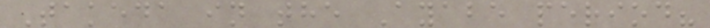Takeda in the Ayabe period?
